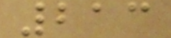213
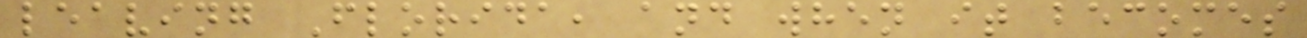leaving Florida, and when it becomes
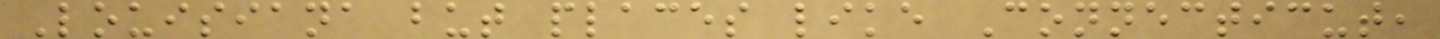Louisiana but places like Connecticut,
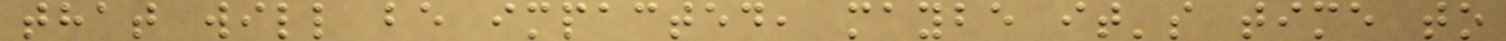that will be impacted, maybe it's time to
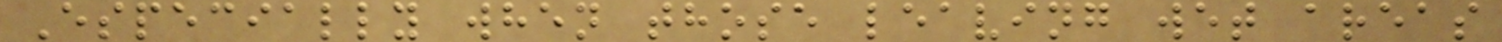Especially when those leaving wet areas
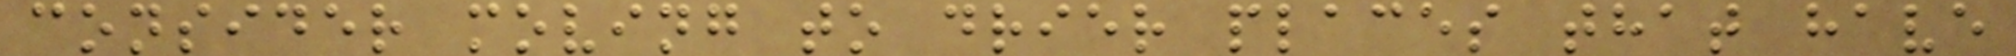consider moving to drier places that have
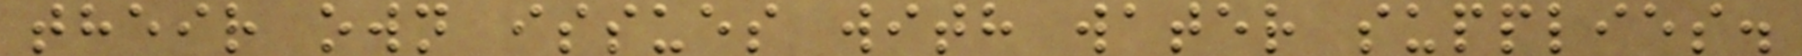their own issues with water supplies.
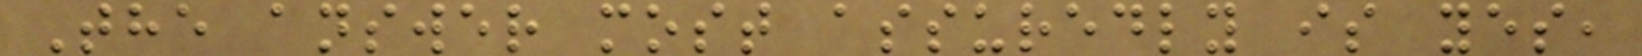The answer most assuredly is yes,
